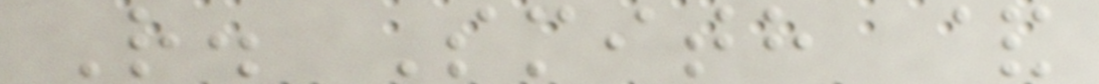R. Smith &
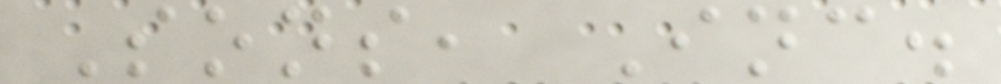Sons, Inc.
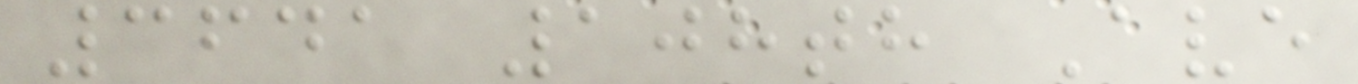3641 108th Ave
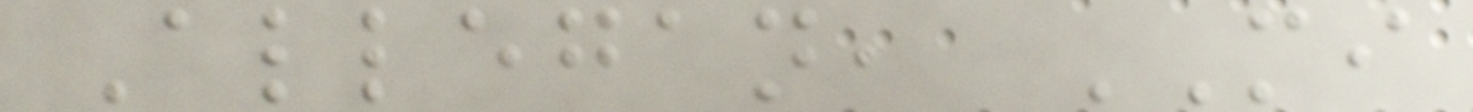Allegan, MI
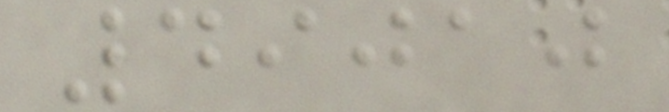49010
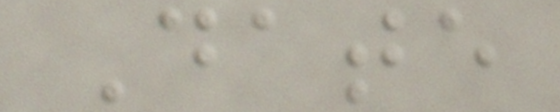Date
